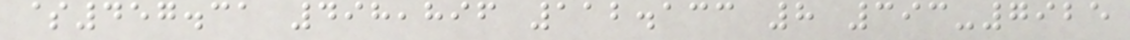$457.31 498,896 112.133 8 393-7925
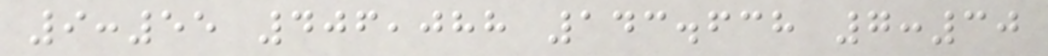9:55 406,088 143.638 7:30
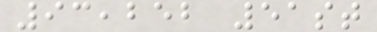93,252 51st
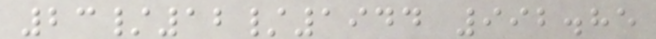23/12/1944 992.85
